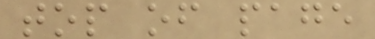top of page
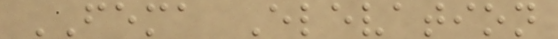FEMA Elevation
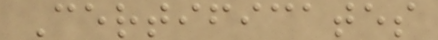Certificates
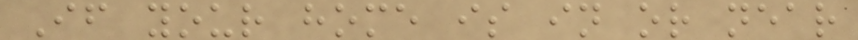If your home is in or near
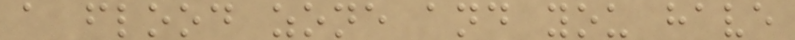a flood zone and you have
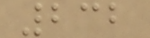232
